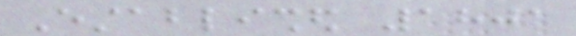Established 1801
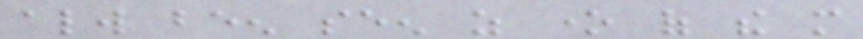always been seen as one of the more
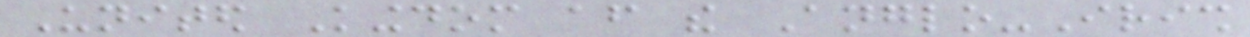United Kingdom after the Anglo-Irish
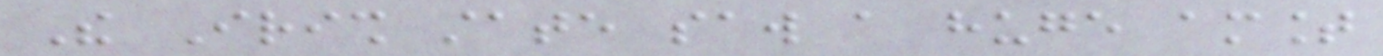The Irish state saw a huge amount
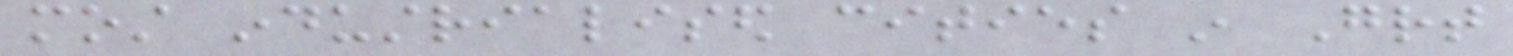most industrialised cities in Great
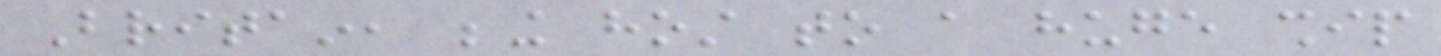Britain, being host to a huge ship
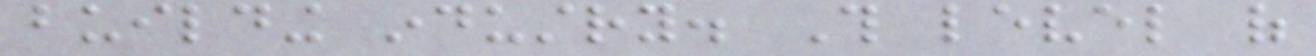building industry. This level of
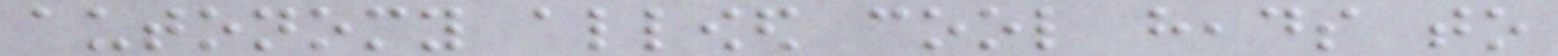autonomy allowed cool heads to
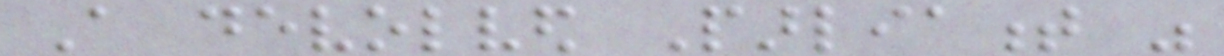A devolved Parliament was
